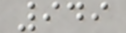949
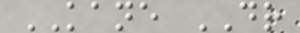KANE DR
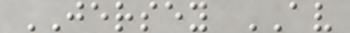JERSEY AV
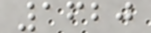1620
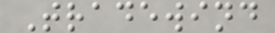Tradewind
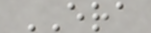ERA
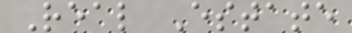Real Estate
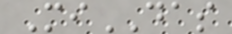MiDAS
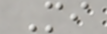Mi
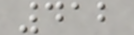412
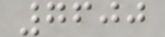7600
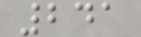241
